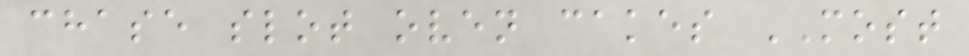chase slot oven cakes MOST
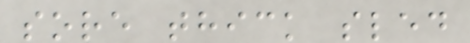sore thick sled
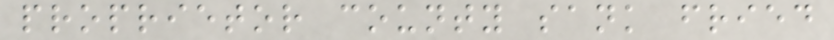proprietor county sank fried
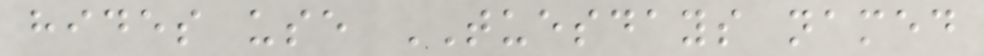hides use TUESDAYS named
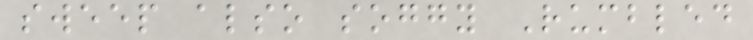sweep also soggy Rumbled
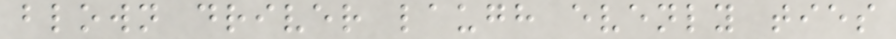blown driver laugh evenly ties
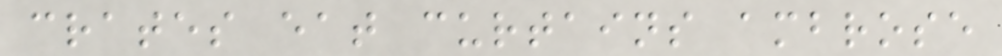crates eat curtains ambrose
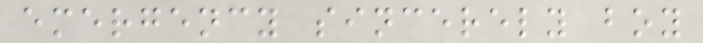emergency sincerely boy
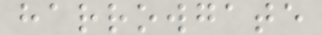harrowgate
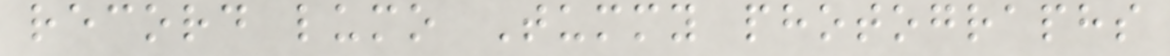record lumo Tummy photographs
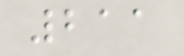211
